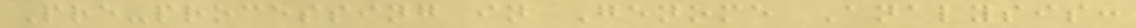Pre-processing in Genome Analysis:
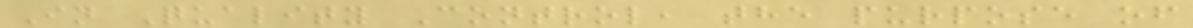In Quality Control, the purpose of
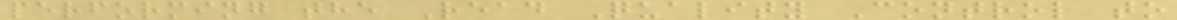performing the Read Quality Control to
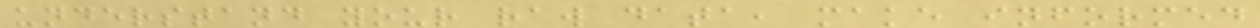understand your raw data, make informed
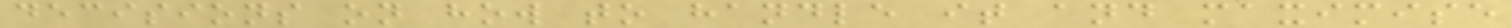decisions on how to handle it and maximise
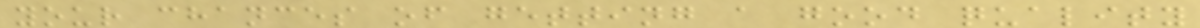your chances of getting a good quality
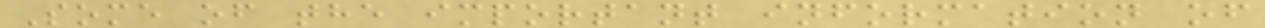Some of the important information of
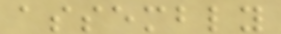assembly
